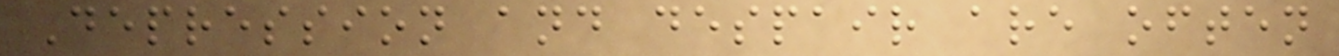Depression and despair are often
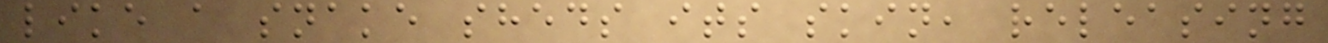like a snake sheds its skin, releasing
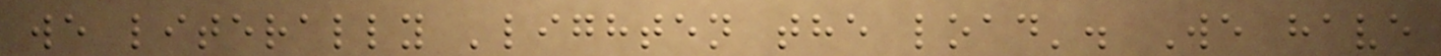we literally 'lighten the load'. We have
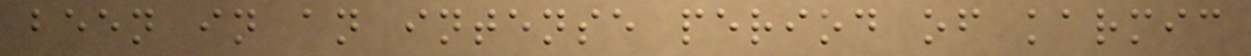been in an intense period of karmic
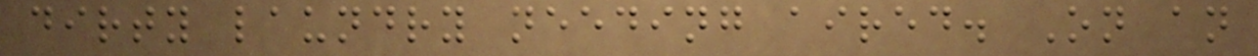dirty laundry needing aired. On an
